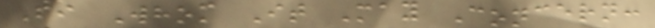To Whom It May Concern:
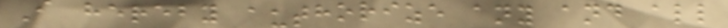I hereby authorize any and all
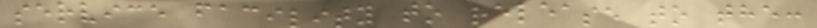service facility to release to the:
